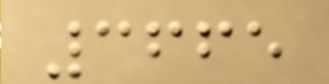3665
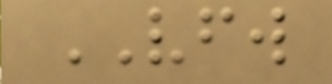VFW
